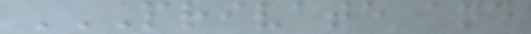PRIVATE AND
